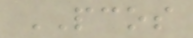PCOS
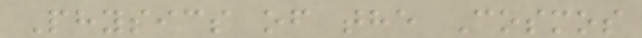Physics of the Cosmos
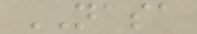NASA
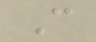C
